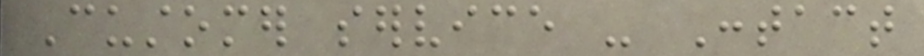Customer service - Contact
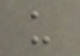us
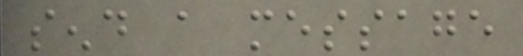send a message
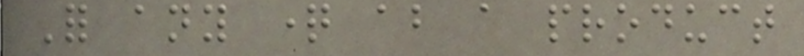For any question about a product
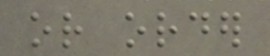or order
